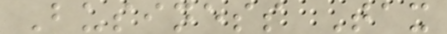Business Tax
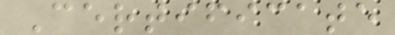Certificate
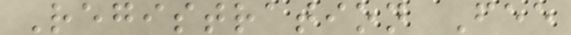Registration Fee
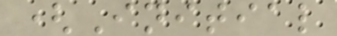(Initial
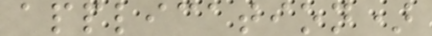application)
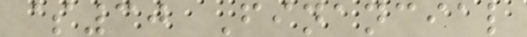$30 Financial
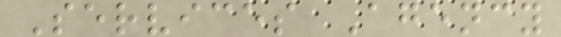Services Agency
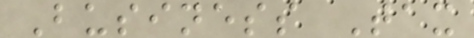Business Tax
